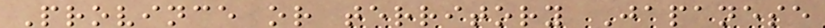Province or territory Japanese
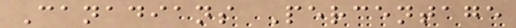Canadians Percentage
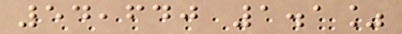54,640 1.1%
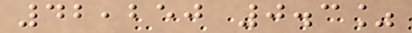42,250 0.3%
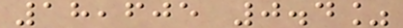18,605 0.4%
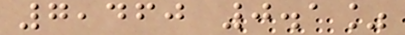7,460 0.1%
